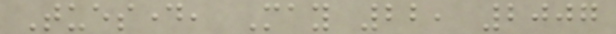Tuesday, May 22, 2007
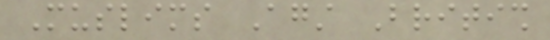Muslims Against British
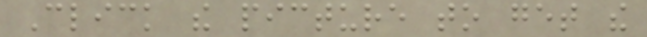Click the picture to get the
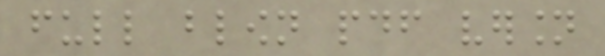full blown pdf version
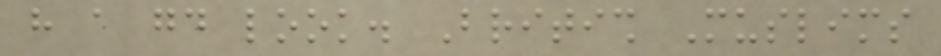have a good look. British Muslims
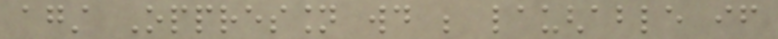against Oppression would be laughable if
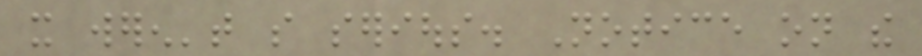it weren't so serious. Notice on the
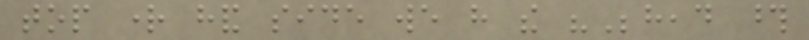top right hand side we have the "Behead those
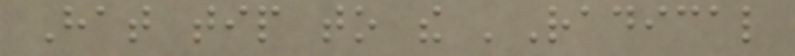Hat tip to the 'Radical
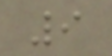9
